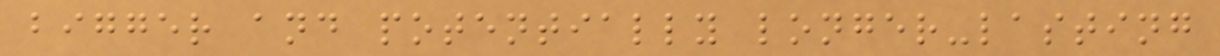bigger and potentially longer-lasting
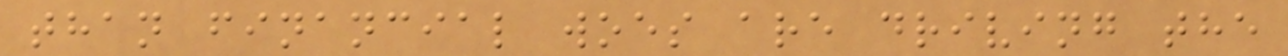than financial woes are driving the
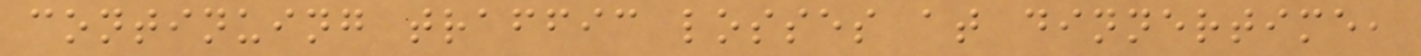continuing traffic losses at dinnertime,
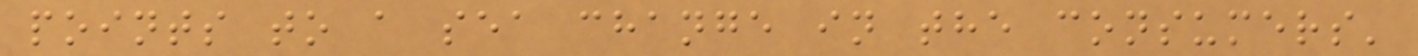points to a sea change in the consumers'
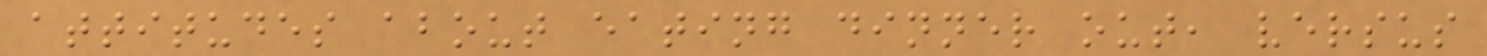attitudes about eating dinner out, versus
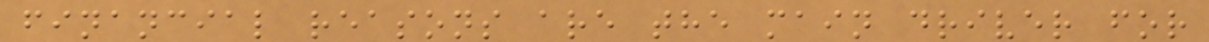financial reasons are the main driver for
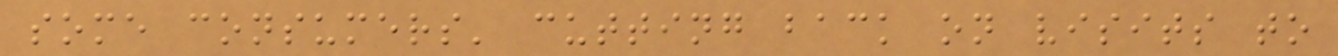some consumers' cutting back on visits to
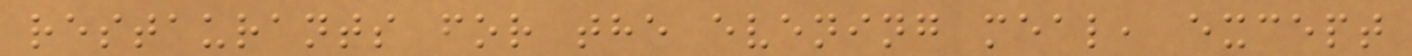restaurants for the evening meal, except
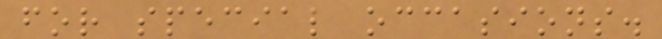for special occasions.
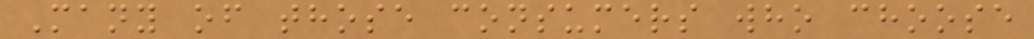Many of those consumers who choose
